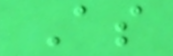As
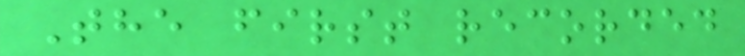The first recorded
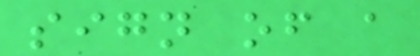sign of a
